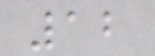12
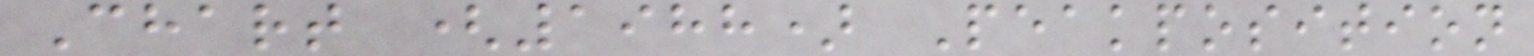Chart (1988) Peakposition
